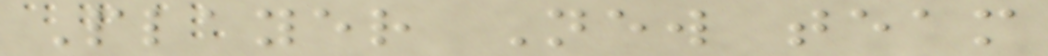Player New team
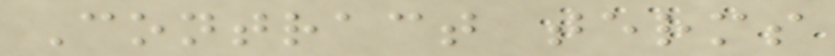Contract terms
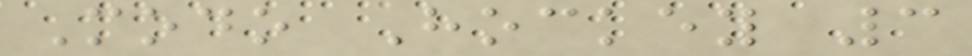Modo Hockey 3
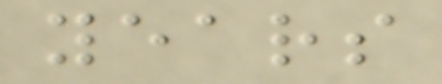years
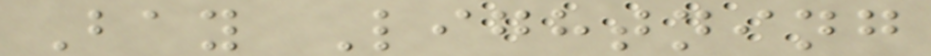Bay Lightning
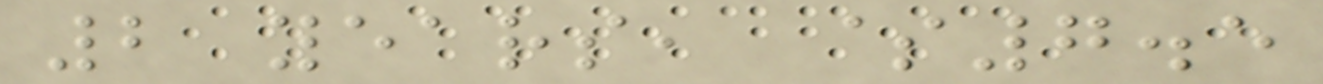2 years, $7.5
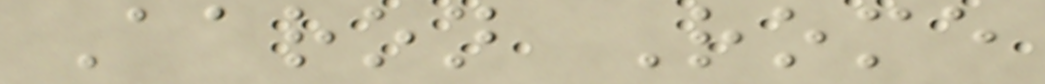Aaron Rome
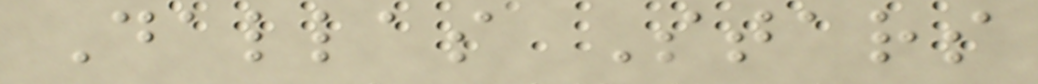Dallas Stars
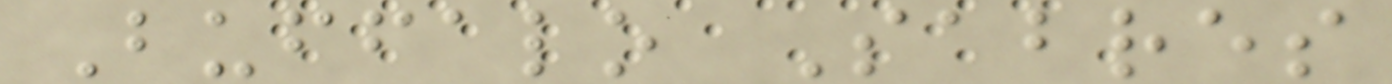Buffalo Sabres
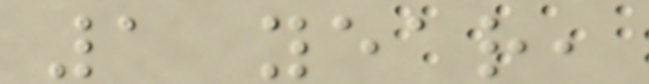1 year,
